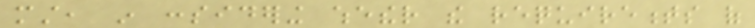must, in considering whether the requirements of
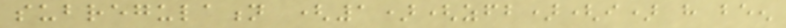subregulation (1)(zfb)(i) have been
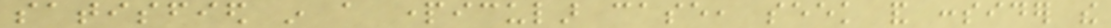satisfied in a particular case, seek and consider the
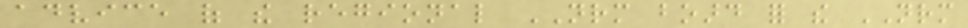advice of the regional NRM board for the NRM
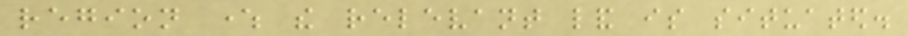region where the relevant land is situated.
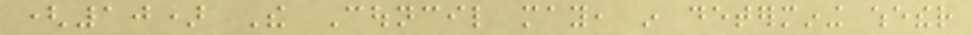(10) The Council may, in determining whether
